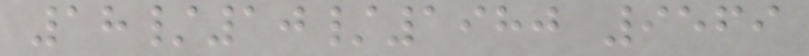18/10/1980 9569
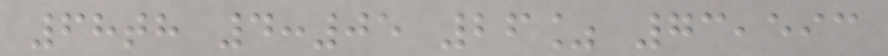68th 4:05 26% 73,593
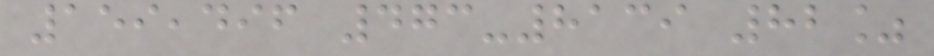159,496 473-8139 82%
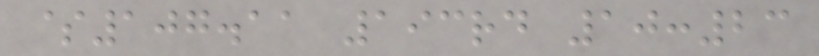$107.11 193rd 10:23
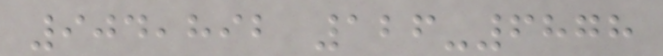904,892 126-6878
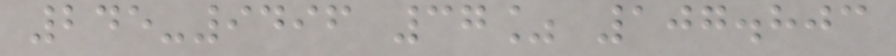245-9496 37% 107.803
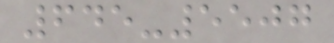645-5507
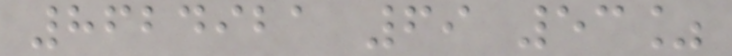8624921 69 53%
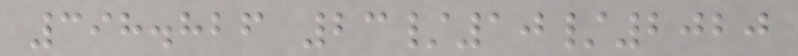398.826 23/10/2020
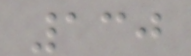130
